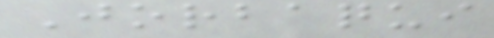Jorbaqui
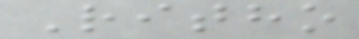Ritho
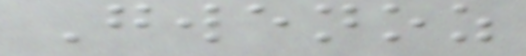Gwenoz
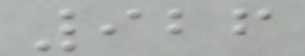926
